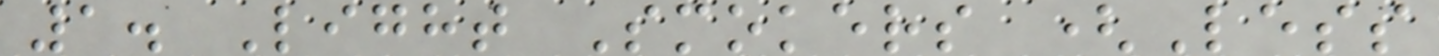1. Light Smokers (Less
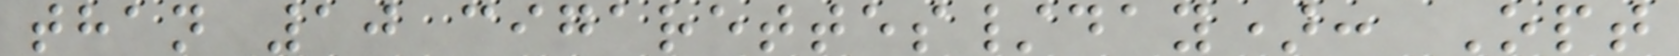than 10 cigarettes/day): Opt
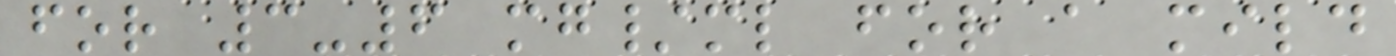for 3-6 mg/ml for a mild
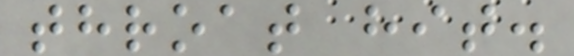throat hit.
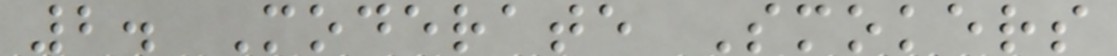2. Moderate Smokers
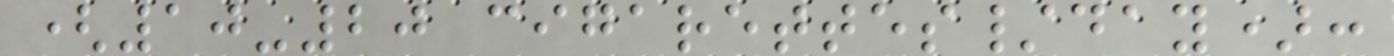(10-20 cigarettes/day):
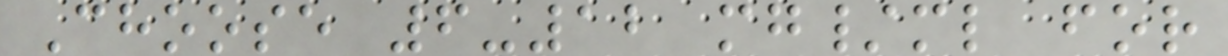Choose 6-12 mg/ml for
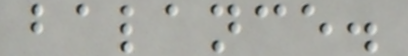balance.
